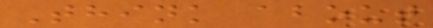Think about
